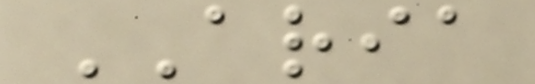ARIA
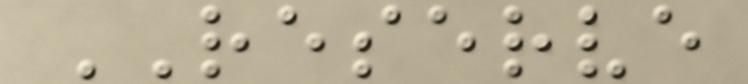RESERVE
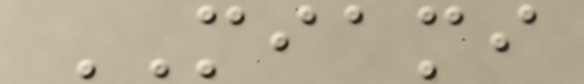MIAMI
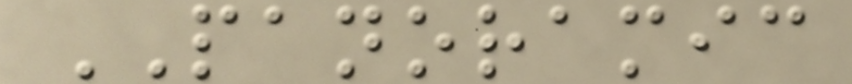PANORAMIC
